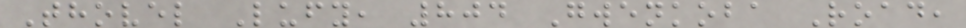Thovel Lufy, 804 Gwenkoba Road,
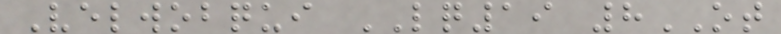Velwobqui LQ19 8OT
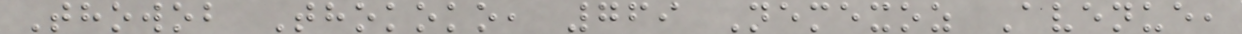Thowob Thokoko, 769 Nemexoz Avenue,
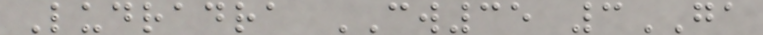Ludradra CW35 3GA
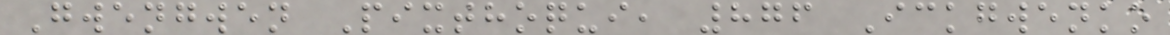Gwengwen Pixthoqui, 876 Ickgwenko
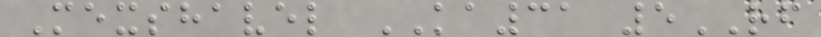Mexshavel KA31 5RF
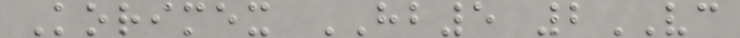Korimex HB5 2VC
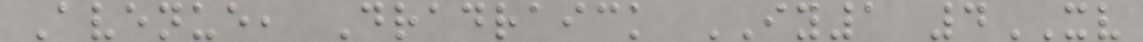Avenue, Dradraick IY1 4XV
